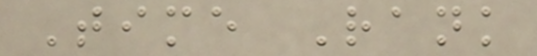Time Rank
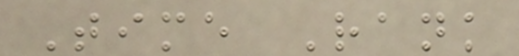Time Rank
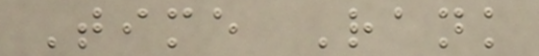Time Rank
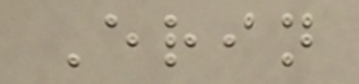Erin
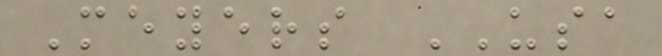Meyers USA
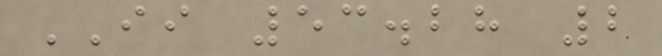II 53.28 2
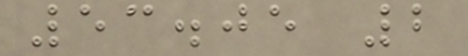53.05 2
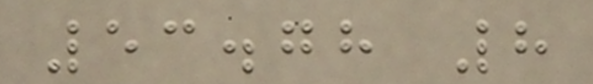53.78 8
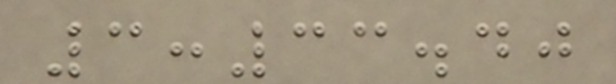3:33.40
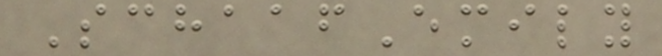SchaafEmily
